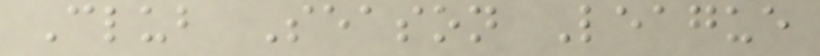Club Season League
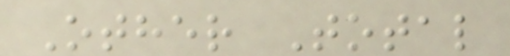Other Total
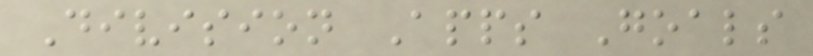Division Apps Goals
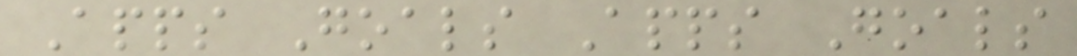Apps Goals Apps Goals
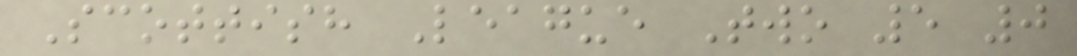Scottish League Two 5 0
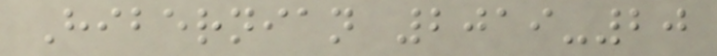Hibernian 2019-20
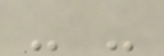- -
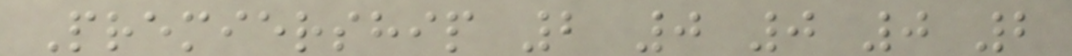Premiership 2 0 0 0 2
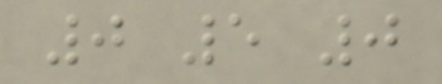0 5 0
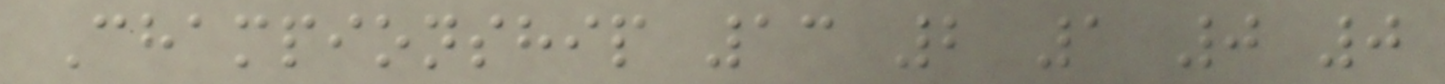Championship 13 2 1 0 0
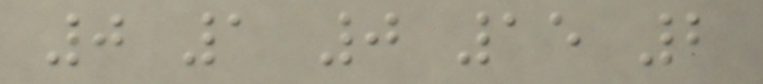0 1 0 15 2
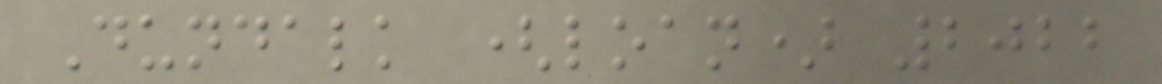Dundalk (loan) 2022
